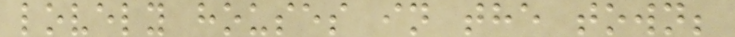lovely houses in the town;
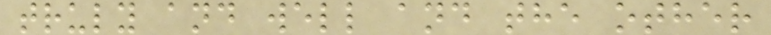truly and well and the other
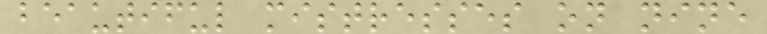beautiful mistresses on nine
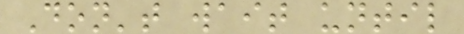Don't wait until
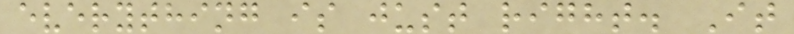everything is just right. It
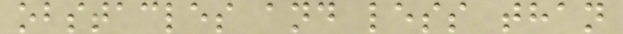obstacles and less than
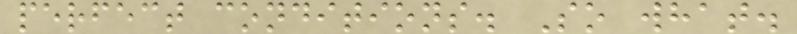perfect conditions. So what.
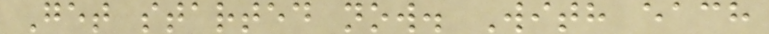Get started now. With each
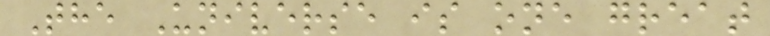The Universe is one great
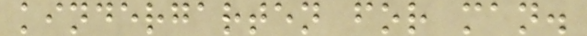kindergarten for man.
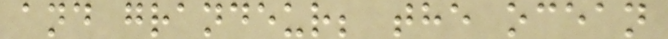and grandeur; the ocean
